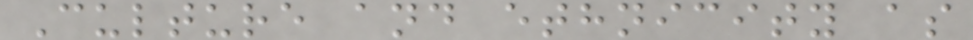Culture and ethnicity as
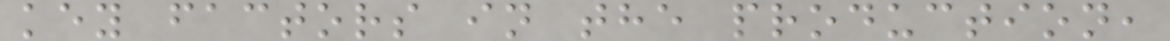key factors in the production,
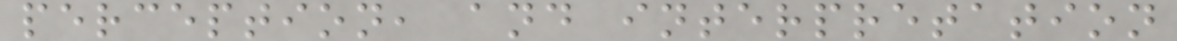perception, and interpretation
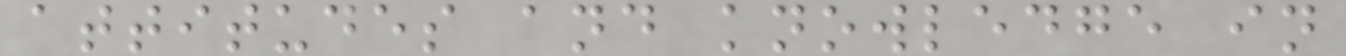attitudes and knowledge in
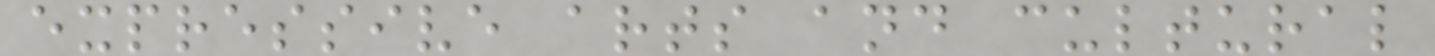expressive arts and cultural
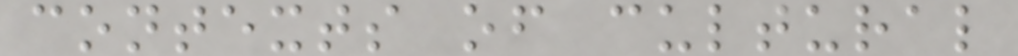contexts of cultural
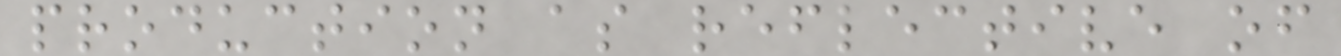production as reflective of
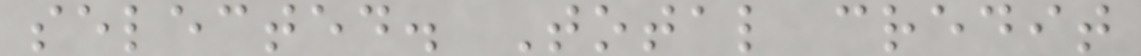selected. Total credit
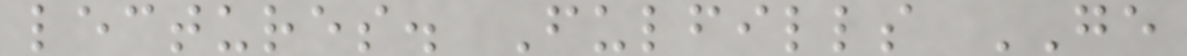lectures. Fulfills GE
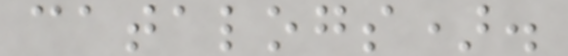catalogs).
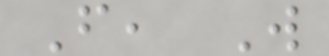F, W
